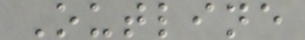Outline
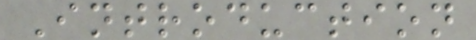Introduction
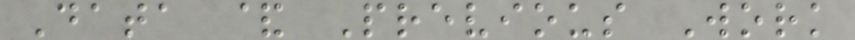Data & Previous Work
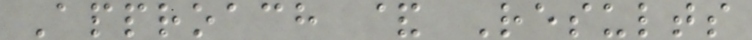Approach & Results
